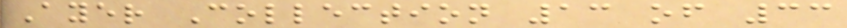Ayer Collection 13 of 33
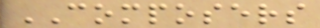COMPOSERS
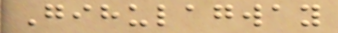Gihulagway
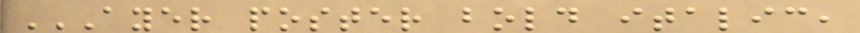AYER POSTER BOLD ITALIC,
